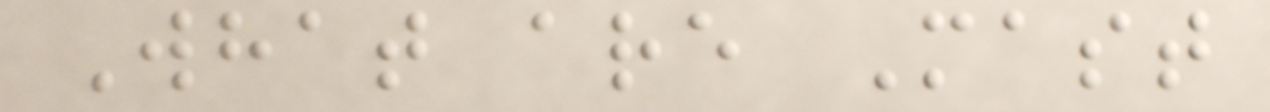What are Mast
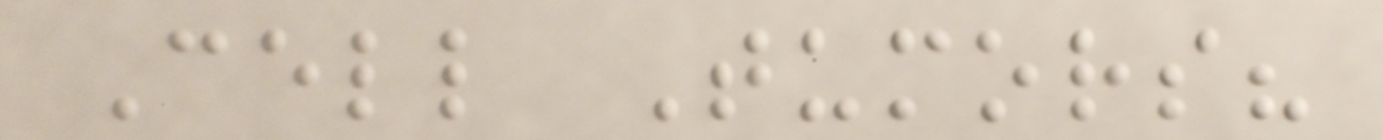Cell Tumors?
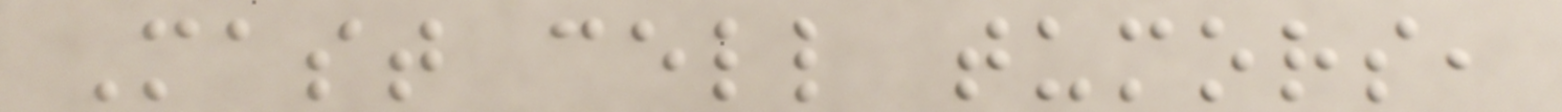Mast cell tumors,
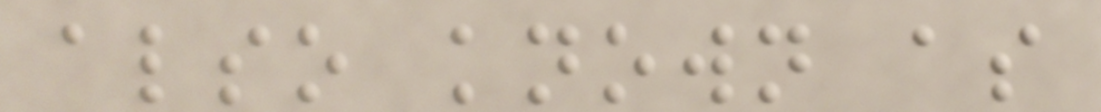also known as
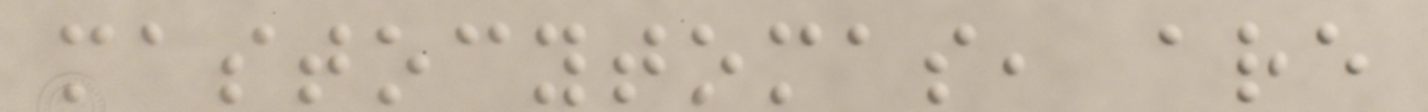mastocytomas, are
